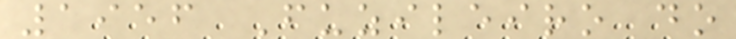1956 Fuzileiro do
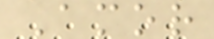Amor
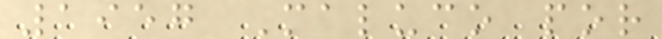1957 Maluco por
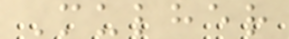Mulher
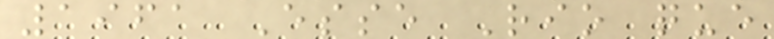1961 Esse Rio que
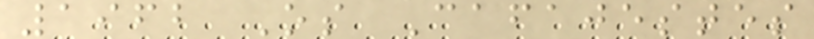1962 Os Cafajestes
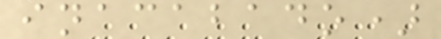inacabado)
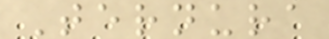Ternura
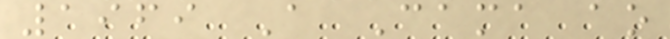1969 A Cama ao
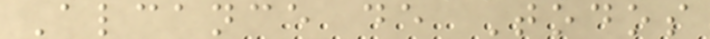Alcance de Todos
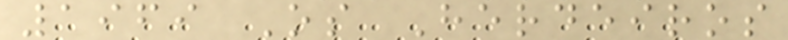1969 Os Herdeiros
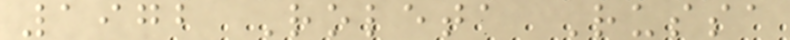1972 Roleta Russa
